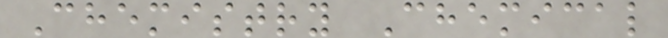Chemistry Chemical
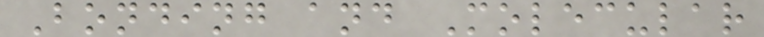Bonding and Molecular
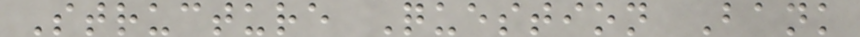Structure Question Bank
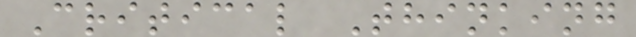Critical Thinking
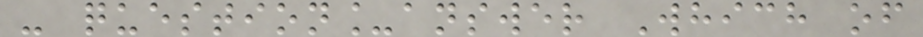- question_answer Which of
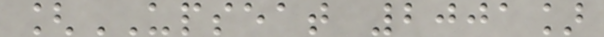[UPSEAT 2001]
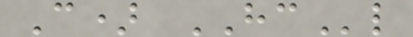C) HCl
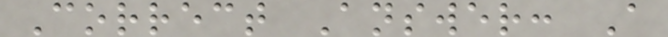Correct Answer: A
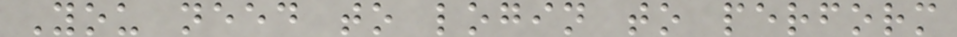You need to login to perform
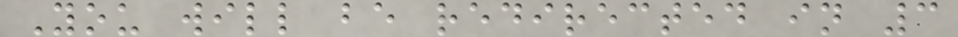You will be redirected in 3
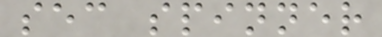sec spinner
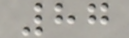87
